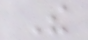The
